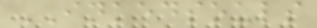INKEDSOULS
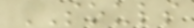SOULS
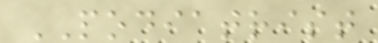PODIATRIST
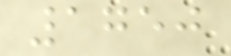1750
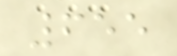655
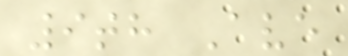9th Ave
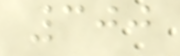300
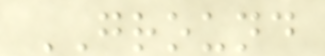GROUND
